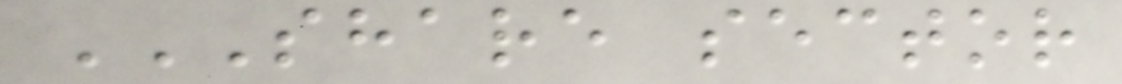SHARE SECTOR
